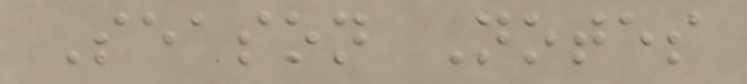Season Notes
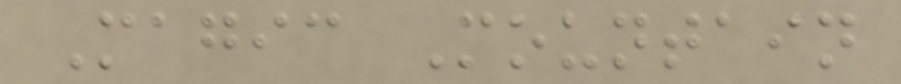Magic Mountain
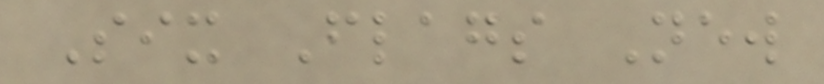Six Flags New
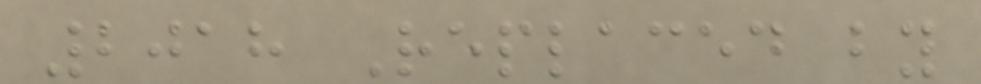2018 Replaced by
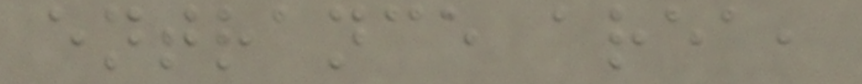entrance area,
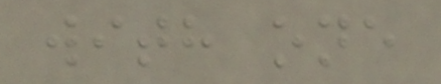with one
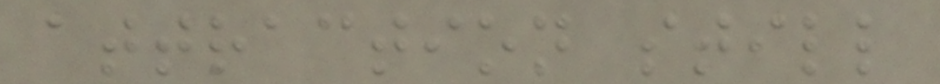attraction still
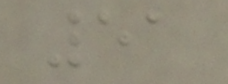51
